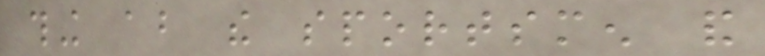thing about the sportsmen and
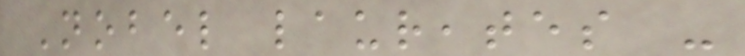Nobel laureates -
